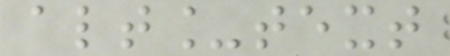alt_text
